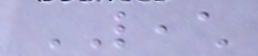LEACH
